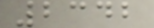2342
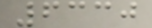6330
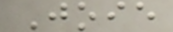Joie
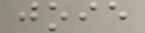joie
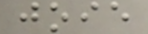joie
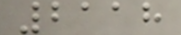2118
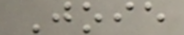Joie
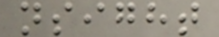nsight
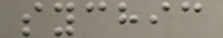sychic
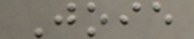Joie
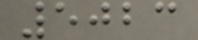5023
